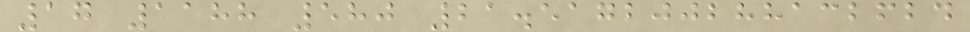17 1188 580 21.517200288132624
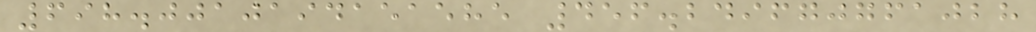698.0010194151585 456.249670761028
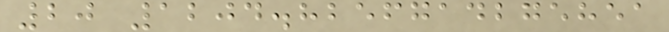20 1204.8256714275851
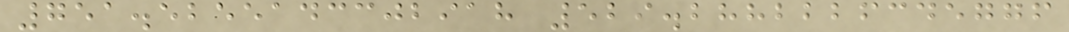751.5255143302918 529.2882226345776
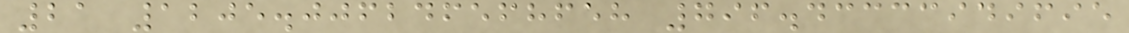21 1205.006246568658 796.43333949695
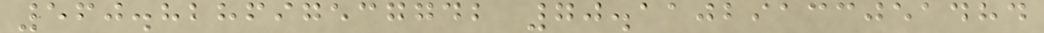560.828697537742 70.11029133051484
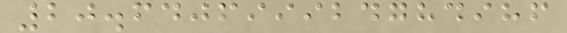20.640699924784986
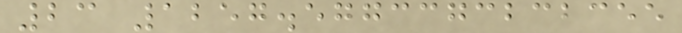23 1257.5773373232355
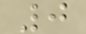0
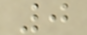0
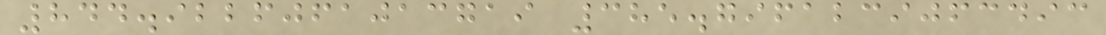844.9226061013719 385.7961239063493
